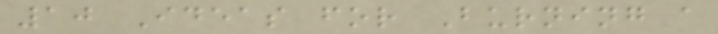10 Ideas for Burning a
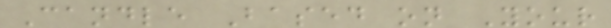Candle Based on Your
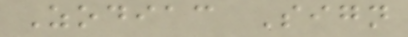Zodiac Sign
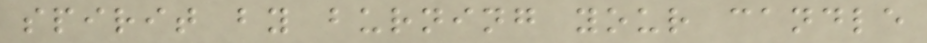spirit by burning your candle
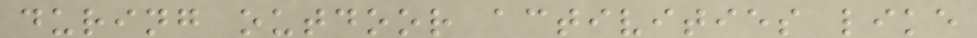during outdoor activities like
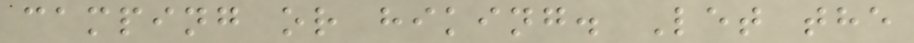camping or hiking. Let the
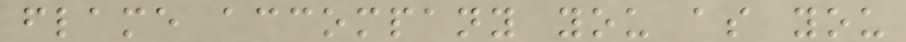flame accompany you as you
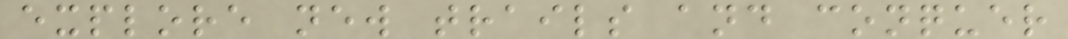explore new trails and conquer
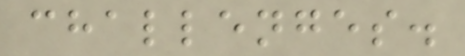challenges.
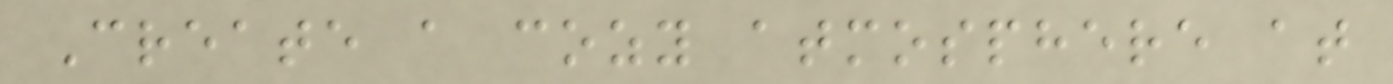Create a cozy atmosphere at
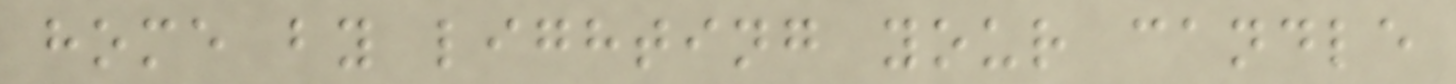home by lighting your candle
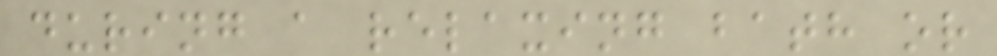during a relaxing bath or
